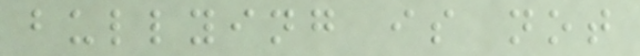bullying is not
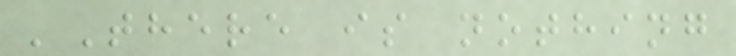'There is nothing
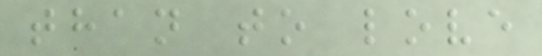than to love
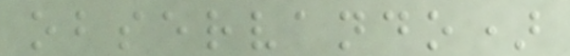observando)
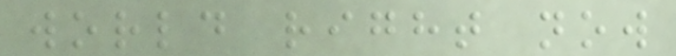world right now
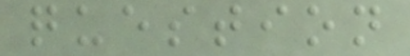question
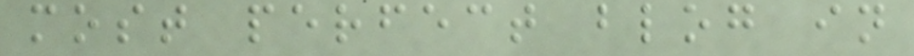most perfect blog in
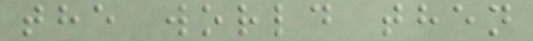the world then
